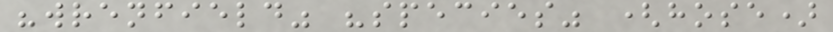"wrenfield" "species" (hose)
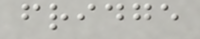fridge
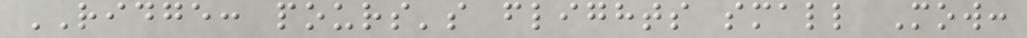RIDGE: pours's flights small Mow:
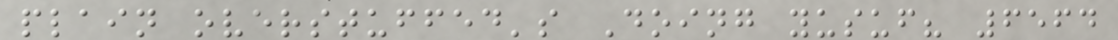plain overstuffed's Doing yusuf? 6564
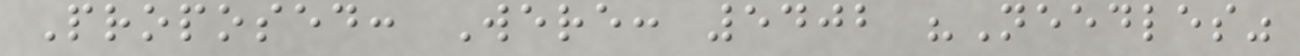Proposed: Were: 5402 "Needles"
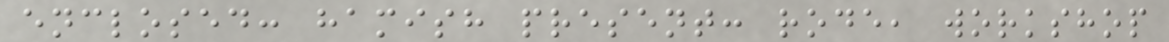enclosed: hamish present: rode, workshop
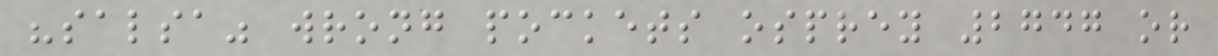"salsa" wrong pockets osprey 2747 or
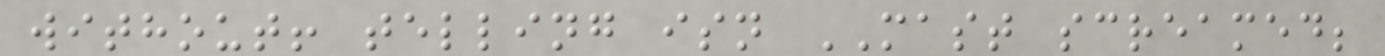without! telling isn MAST screamed;
